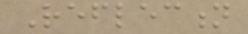Reflection
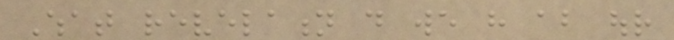What revelation do we have about our
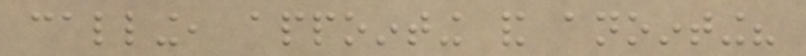calling, appointing and anointing?
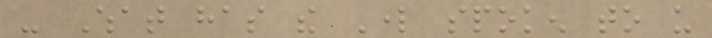- What has the Lord spoken to us
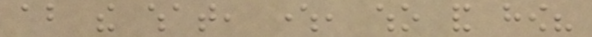about the what, where, who and how?
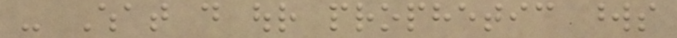- What do our prophetic words
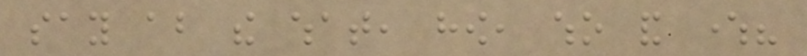say about the what, how, who and where?
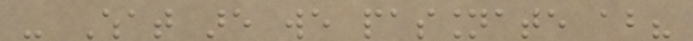- What are we passionate about?
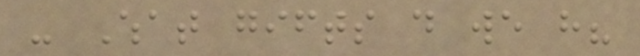- What gifts do we have?
